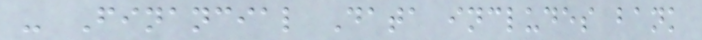- Financial Data includes bank
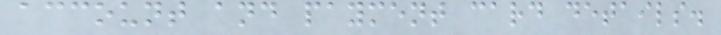account and payment card details.
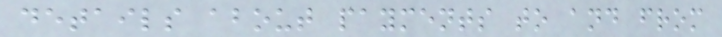details about payments to and from
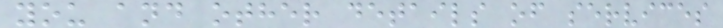you and other details of services
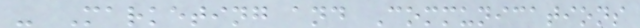- Marketing and Communications
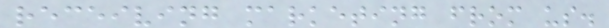receiving marketing from us.
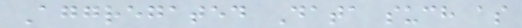Aggregated Data such as
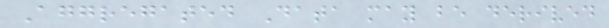Aggregated Data may be derived
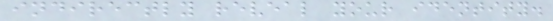indirectly reveal your identity.
